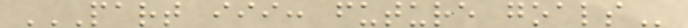PART III: FUTURE GOALS
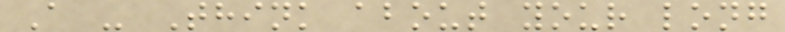A - Think about your long
